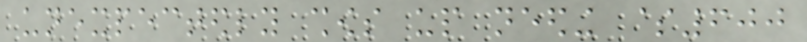unexpectedly shows up needing $600
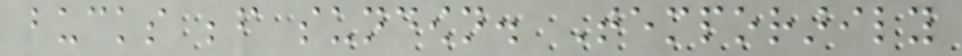bucks before sundown. Temporarily
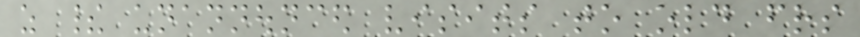as their unannounced visits to old friends
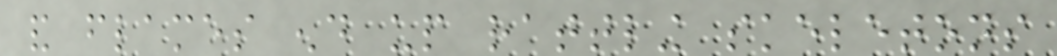and flames end up rattling skeletons
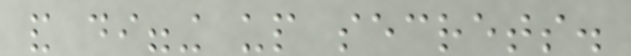and digging up secrets.
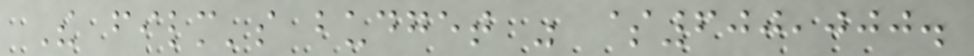The film's budget was $600,000.
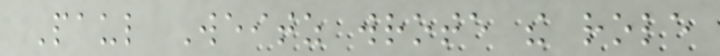Paul Weitz wrote the role
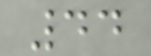44
